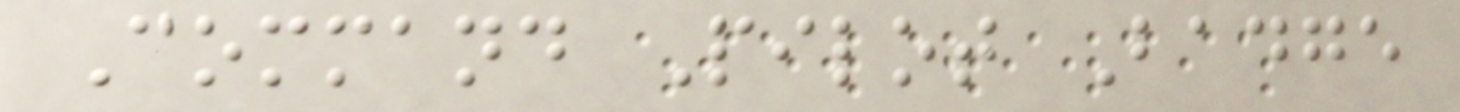Command Pilot Badge
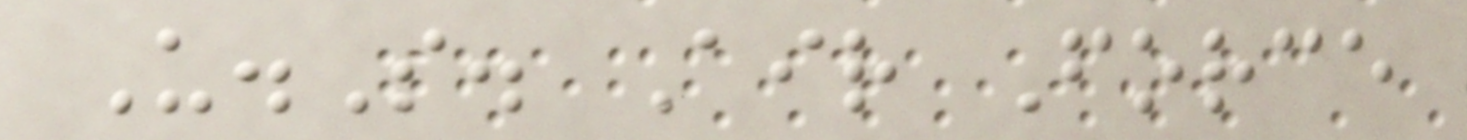U.S. Air Force
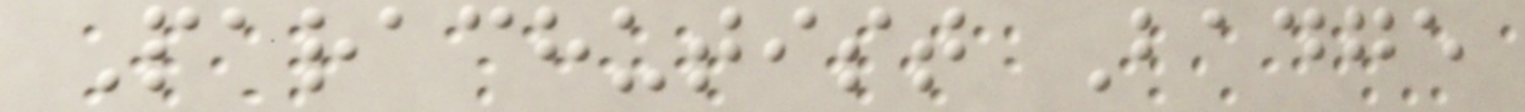Parachutist Badge
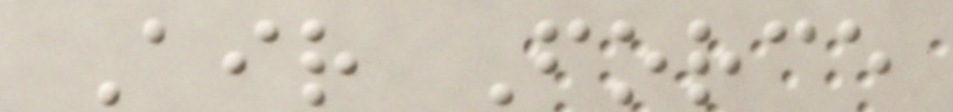Air Force
